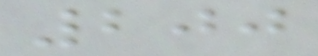200
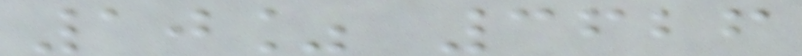10% 3626
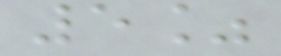5%
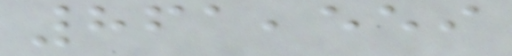861,559
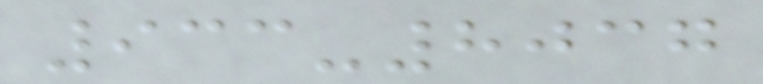933-8037
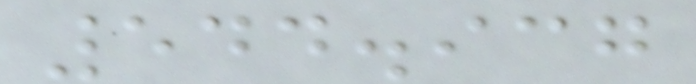544.937
